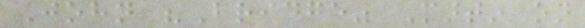John "Bridge" Martin on
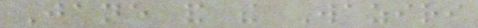Jane and the Waziri
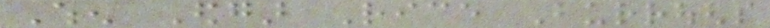When Edgar Rice Burroughs
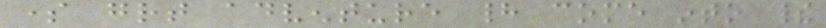some great adventure had come into their
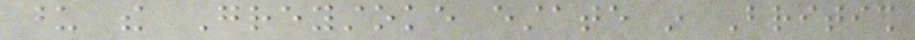upon the Greystoke estate in British
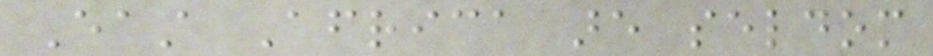East Africa are seldom
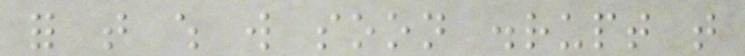for that which will soon disrupt that
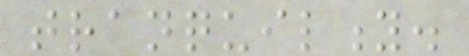tranquility.
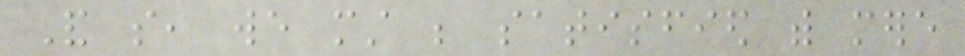And so, we must be satisfied with mere
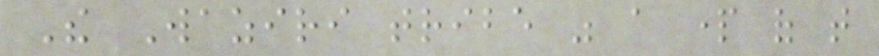The Waziri tribe was a part of that
